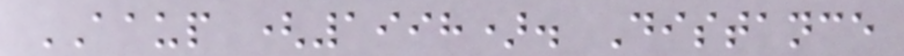AAUP (1998). Distance
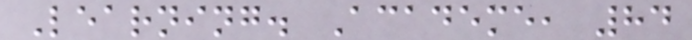Learning. Academe, 84
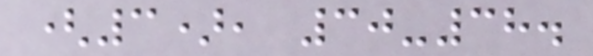(3), 30-38.
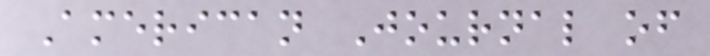American Journal of
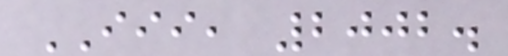III, 2002.
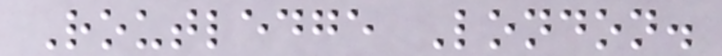Routledge London.
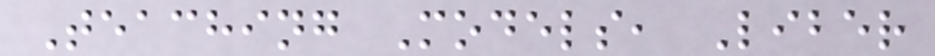Teaching Models, Liber
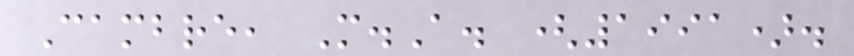Cambre, M.A. (1991).
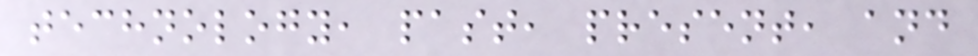technology, past, present, and
